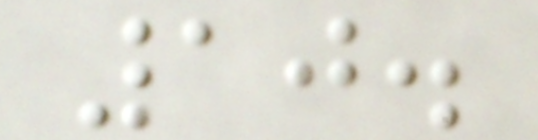10.
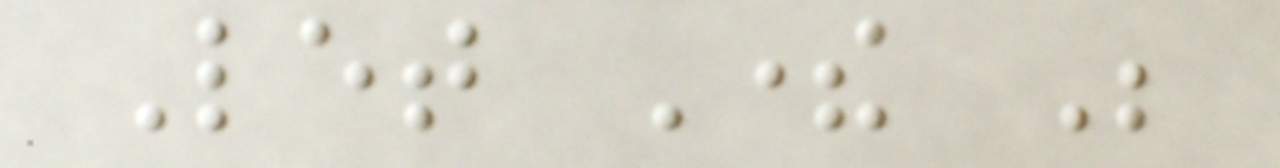Let There Be
